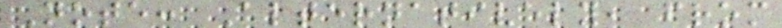Note: Alternatively, from
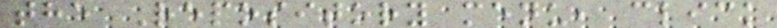the Repository menu, click
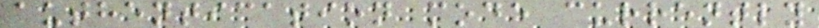authentication mode currently
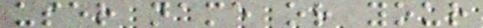user name or your
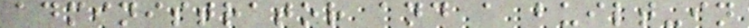administrator and a built-in
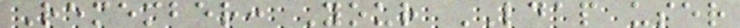Remember: Your LDAP user
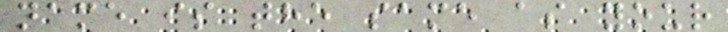name is the same as your
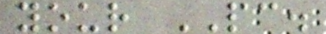your PC.
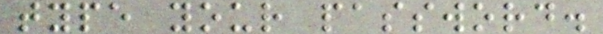type your password.
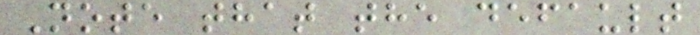Note that the default
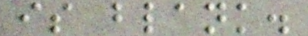is blank.
